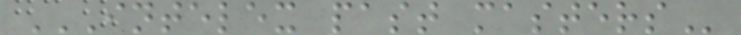INTELEX PAST MASTERS
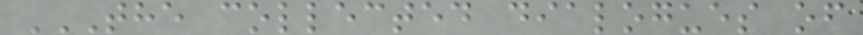THE COLLECTED DIALOGUES OF
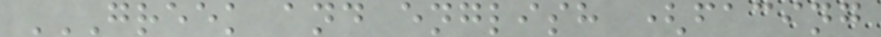GREEK AND ENGLISH (FACING
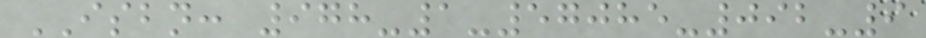ISBN: 978-1-57085-092-9
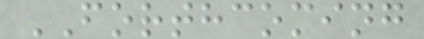FORTHCOMING
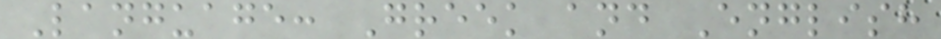Language: Greek and English
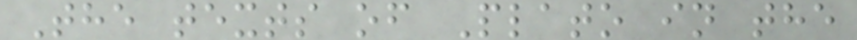The texts of Plato in the
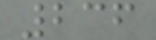236
